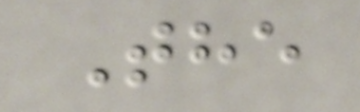The
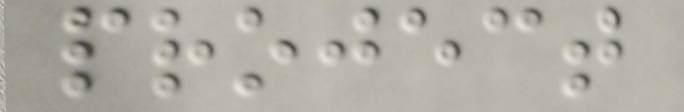project
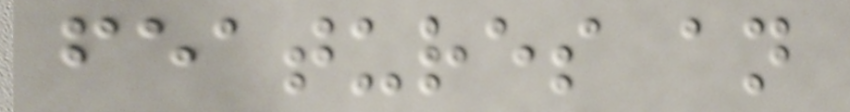features an
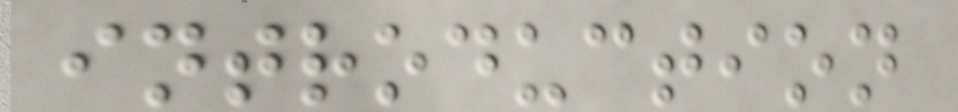introduction
